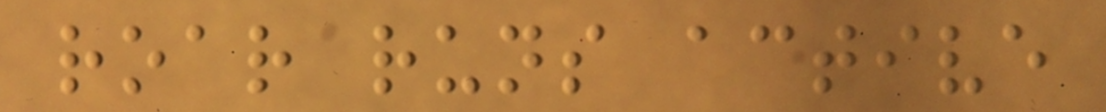roar runs active
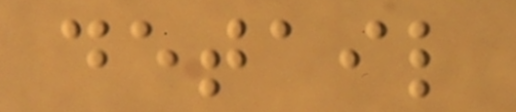detail
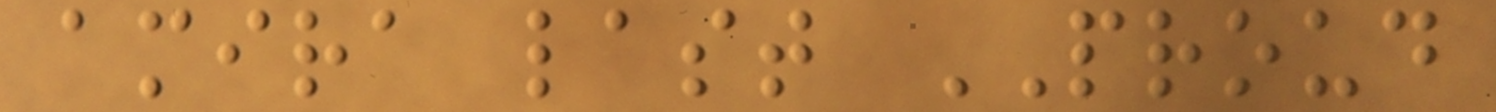amira last PROUD
